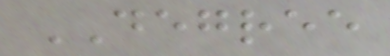DEGREE
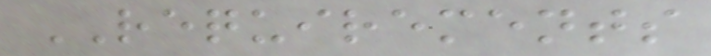REQUIREMENTS
